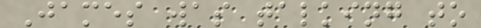James was talking to
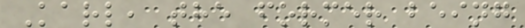Karl, the former being
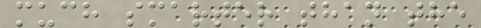much smarter than the
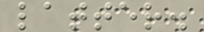latter.
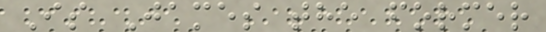Is James the former
